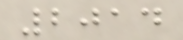2014
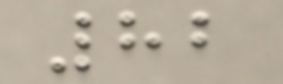82
